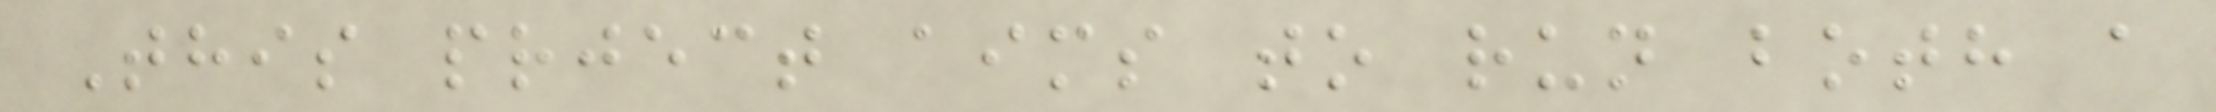This prject aims to run both a
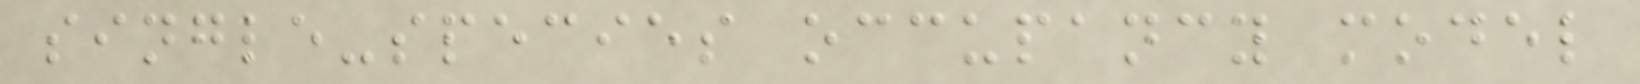single-species occupancy model
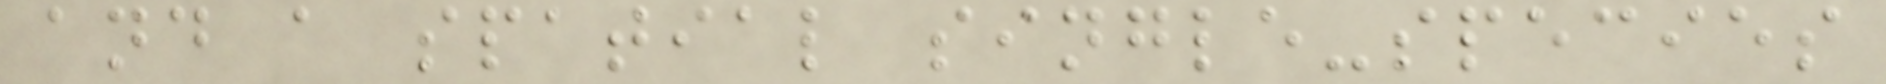and a spatial single-species
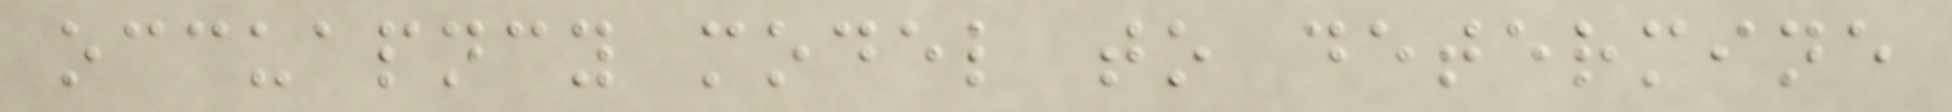occuapncy model to determine
